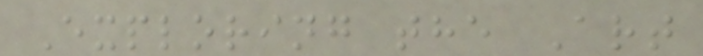Exploring the Art
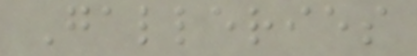Galleries
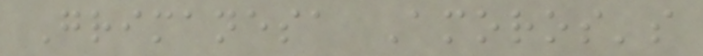Grimanesa Amoros's
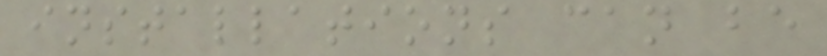installations can be
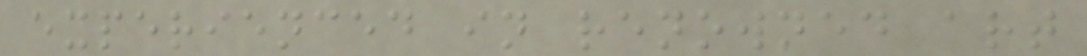experienced in renowned art
